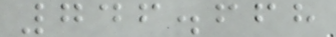746.668
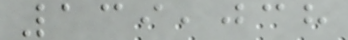139,038
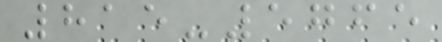815-5765
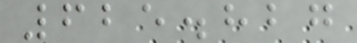625.827
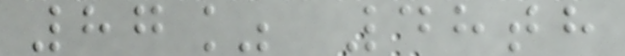87% 48th
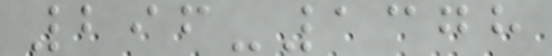296-1378
